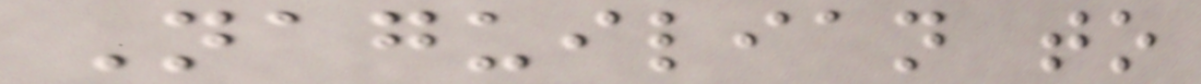Naguilian to
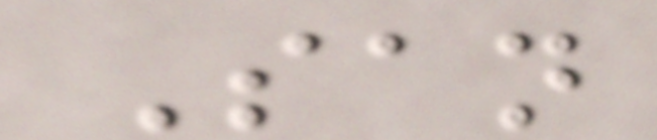San
